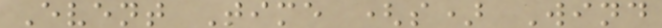Event Time (s) Wind
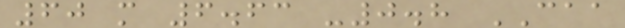60 m 6.63 -0.8 CAA
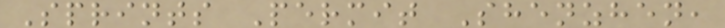Sprints Permit Shenzhen,
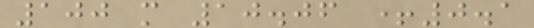100 m 10.06 +0.1
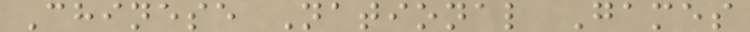Chinese National Games
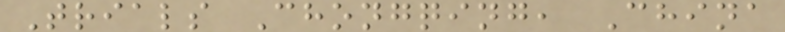Trials Chongqing, China
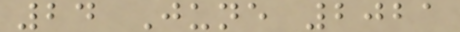24 June 2021
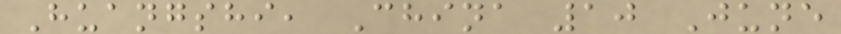Huangshi, China 10 June
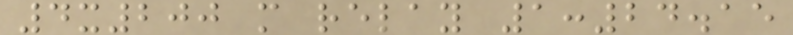4x200 m relay 1:24.15
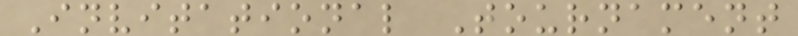Invitational Tournament
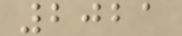2021
